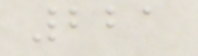221
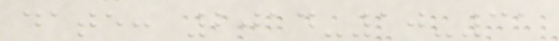date: 2014-10-31
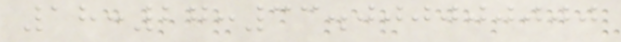18:27:33.000000000
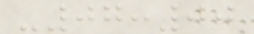-07:00
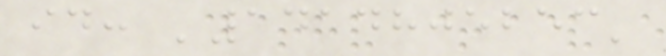id: '1414805253'
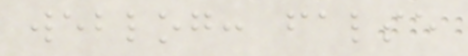weblog: false
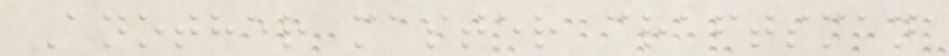Another master craftsman
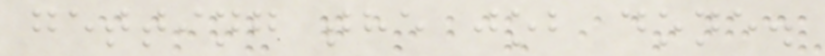getting the job done.
